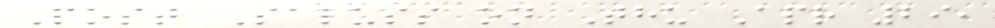Post Saluss on Thu Apr 29,
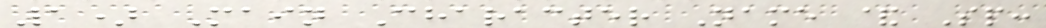1) Main Character Name & Sp:
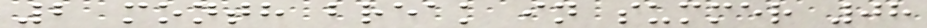2 month break in summer 08
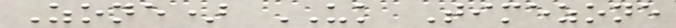Zone) UK Timezone
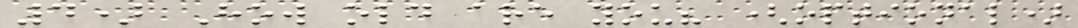4) How old are you? (optional)
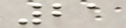21
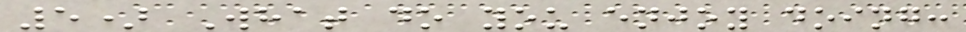5) What do you enjoy doing:
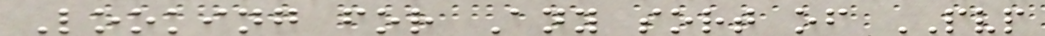Looking for Any sort of PVP
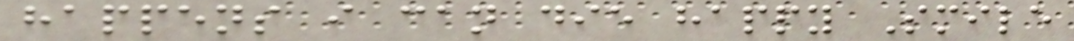happens i can die happy Smile
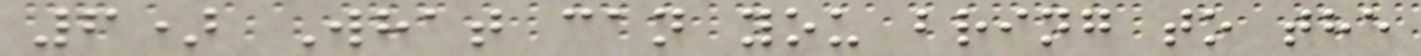6) What can you bring to the
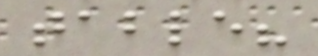table?
